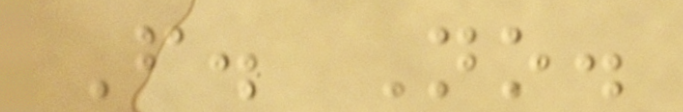F. No.
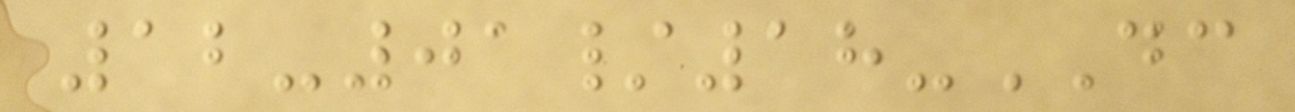12-01/18-DC
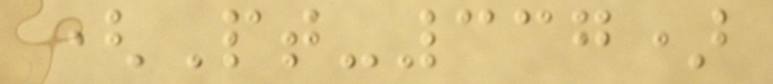(Pt-337)
